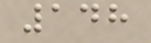148
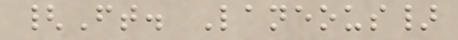{Ft. Laneous}
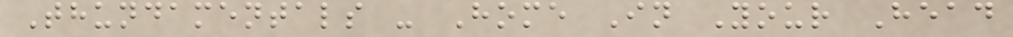Thundamentals - Home In Your Head
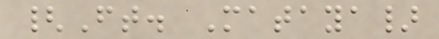{Ft. Mataya}
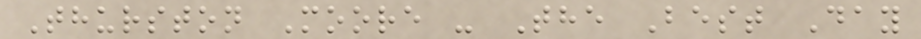Thurston Moore - The Best Day
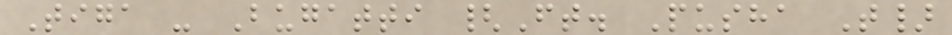Tiga - Bugatti {Ft. Pusha T}
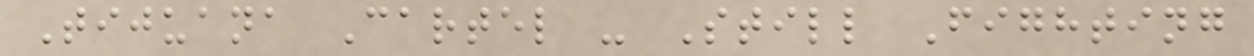Tijuana Cartel - Still Fighting
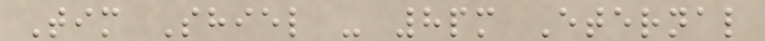Tim Shiel - 8pm Eternal
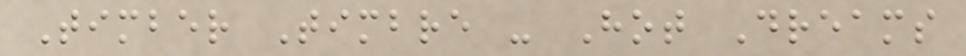Timber Timbre - Hot Dreams
